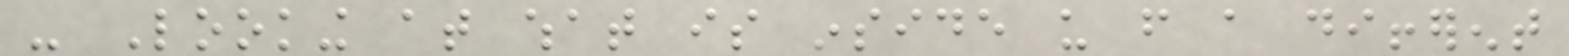- Looking at what is inside us from a different
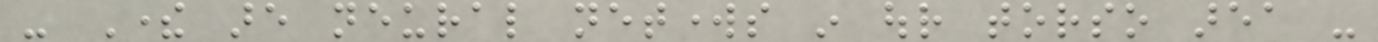- There are neural networks in our torso area -
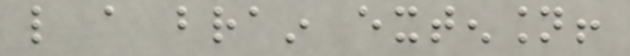like a brain extension!
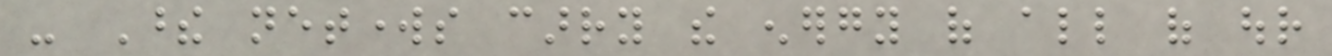- These networks carry the energy of all of our
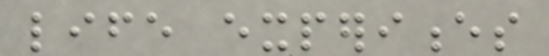life experiences
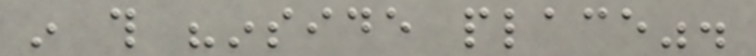in this "inside place".
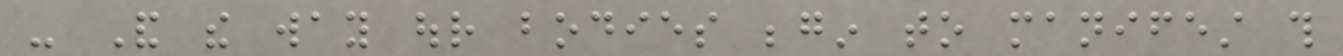- And the way our bodies begin to manifest this
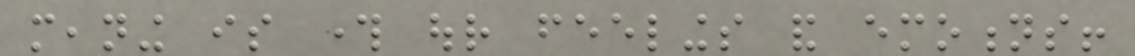meaning is through our feelings and emotions!
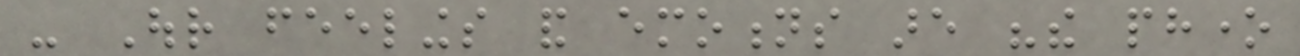- Our feelings and emotions are "the phone
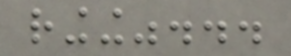ringing"...
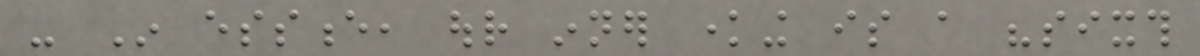- In essence, our inner knowing is a "sixth
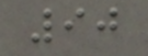90
